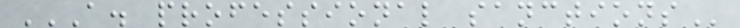A. PROFESSIONAL SANCTIONS
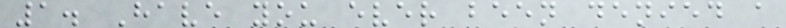1. Have you ever been denied a
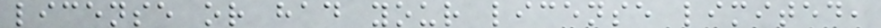license or had your license limited,
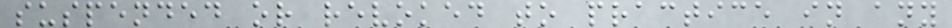suspended or revoked to practice in any
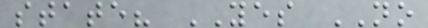state? YES NO
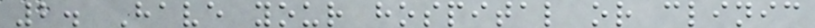2. Have your hospital or clinic
